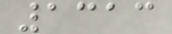1313
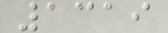1319
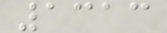1313
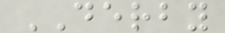DERBY
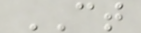CT
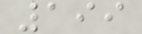199
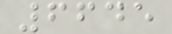6645
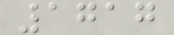1717
